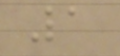1
